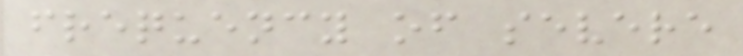frequency of severe
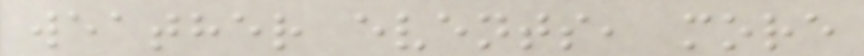weather events, more
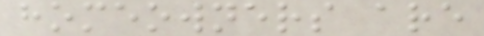homeowners are
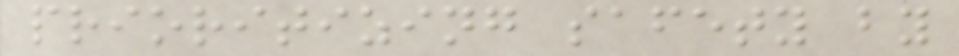prioritizing safety by
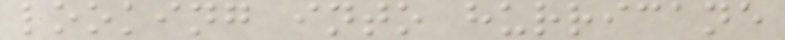looking into hurricane
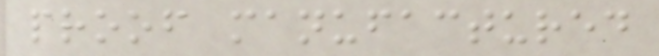proof manufactured
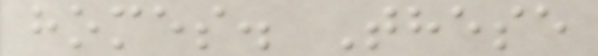homes. These
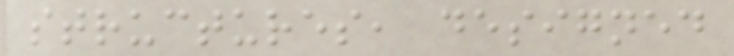structures, designed
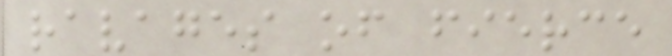ravages of fierce
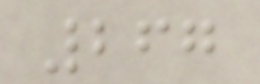267
